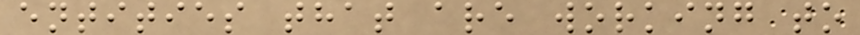entities that are working to
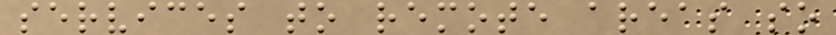services to remote areas so
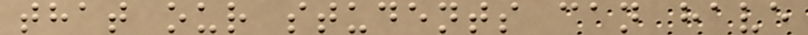that our students can have
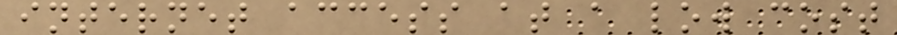internet access at a low cost
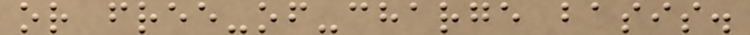or free-of-charge basis.
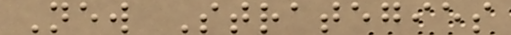New Strategies
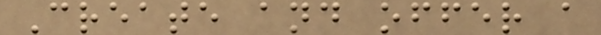Create and offer a
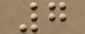7
